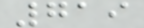719
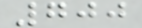700
